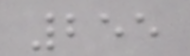255
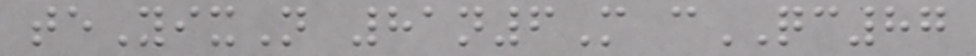teYixN 81n6M cQC87
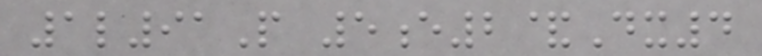1l91P 5e2&Dx4
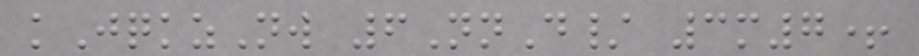kJqkzNw 6NnD/ 3m7+
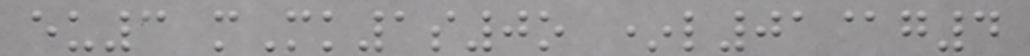eu3 mMk1s0o *l01@g4
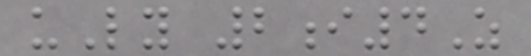uLy 2i4Z
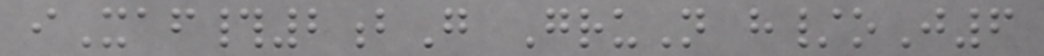iXaf#2bG GruN h/oJ6
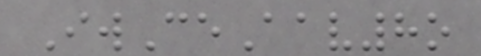IwCeAav8o
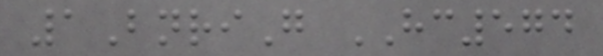1BnriG HC574
